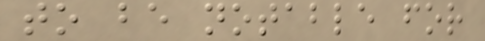to be notable for
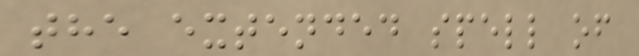the extended spell of
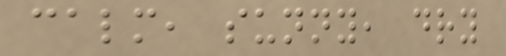calm, sunny, dry
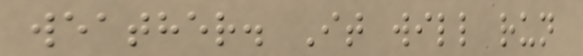weather. It will run
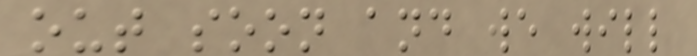out soon and we will
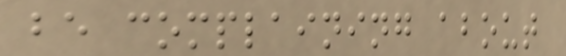be complaining about
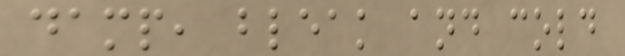damp, bleak and cold
